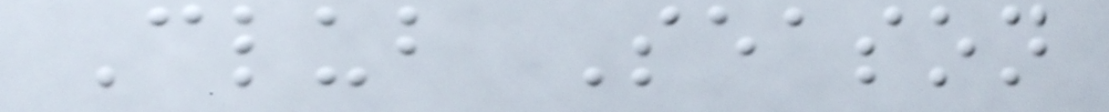Club Season
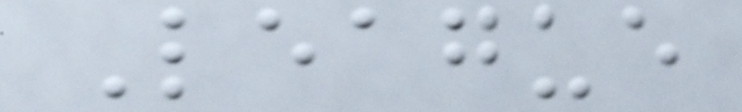League
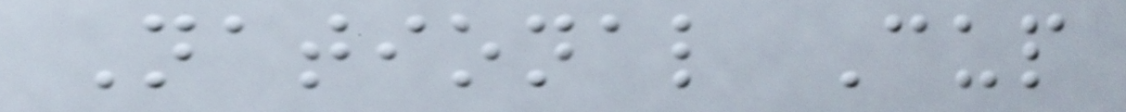National Cup
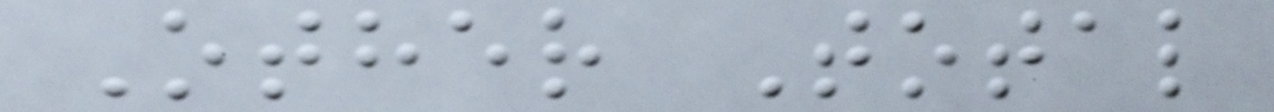Other Total
